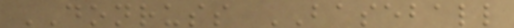DONRUSS BASEBALL
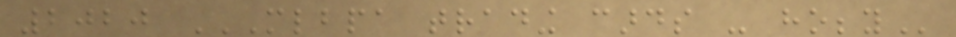2020 MLBPA TRADING CARDS - HOBBY
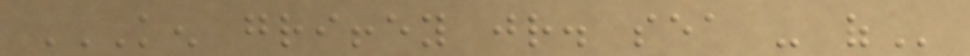KEN GRIFFEY JR. SEA - OF
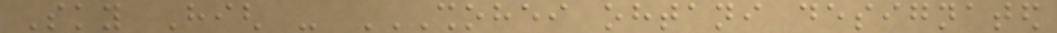Sky High - SHOHEI OHTANI DESIGNATED
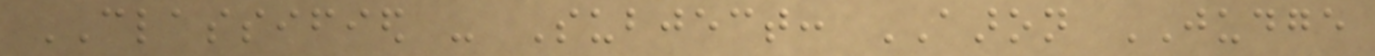CLASSIFIED - Subject: AARON JUDGE
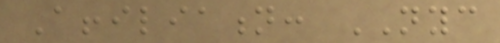Affiliation: NYC
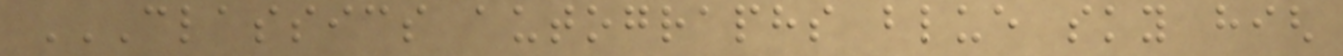CLASSICS AUTOGRAPHS BLUE SKY HIGH
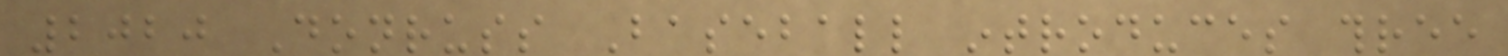2020 Donruss Baseball introduces three
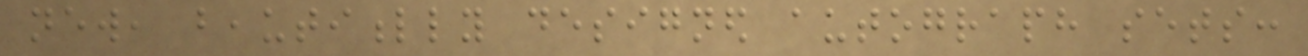new, beautifully designed autograph sets:
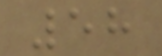58
